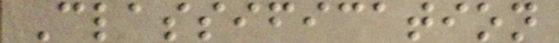Classification
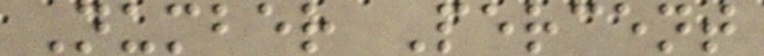Number Percent
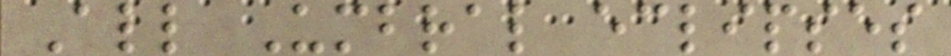All Umbral eclipses
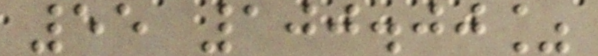55 100.00%
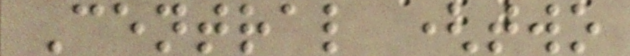Central (two
